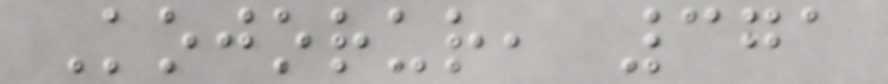Kojorur, 371
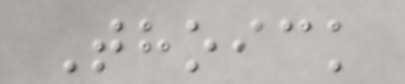Thoick
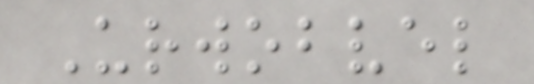Urwobvel
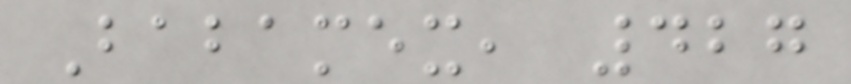Babamex, 427
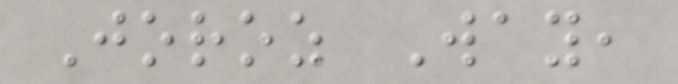Joroz Way,
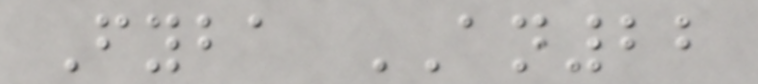Fyba AN22
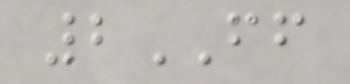2FF
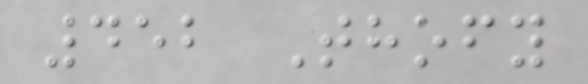452 Thofy
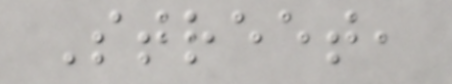Street,
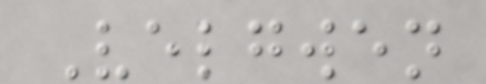Velgwen
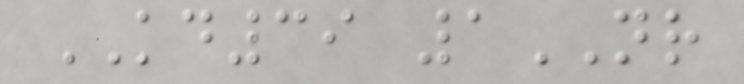KD39 1NR
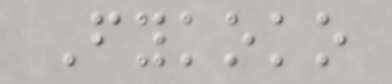Fykoko
